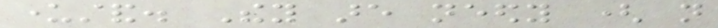understand. They are needy ( not
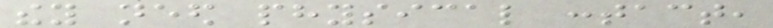they need physical contact,
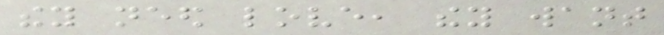they need love, they want
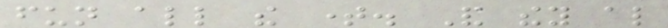fun all the time. And they also
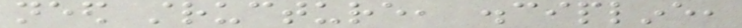need structure, discipline,
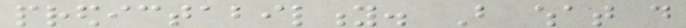predictability. But what do
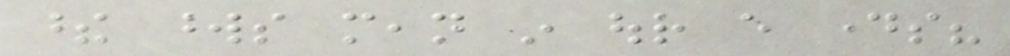these words mean in our every days?
